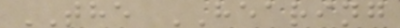THE HEARING
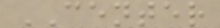CENTER
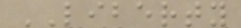LIBERTY
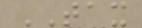TAX
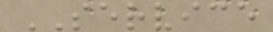SERVICE
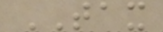TAX
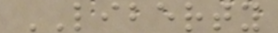LIBERTY
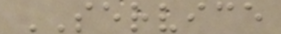SERVICE
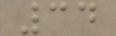34
